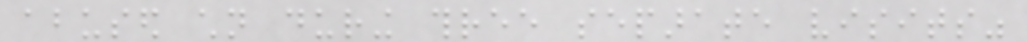abused children during three separate visits"
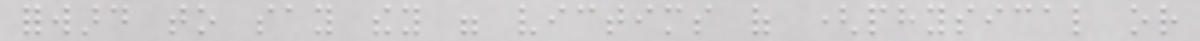forward to say they were victims of (physical or
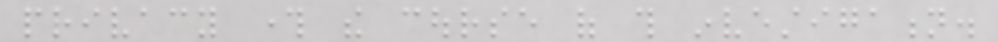privacy through the course of this investigation.
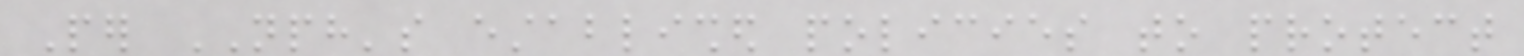Per NPH's established policies to protect
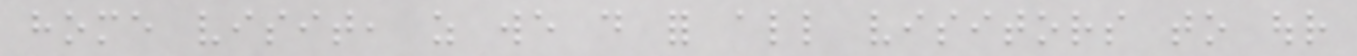home visit, as we do for all visitors to our
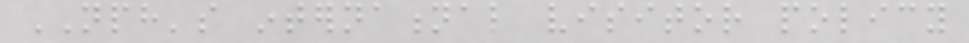NPH's international visitor policy
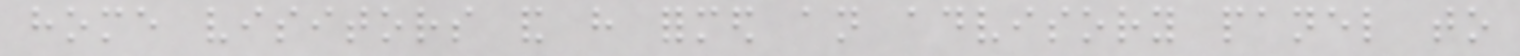home visitors and have formed an advisory panel to
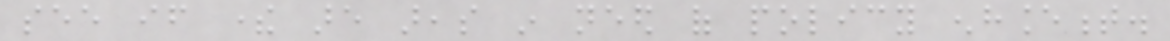see if there are areas in need of policy enhancement.
